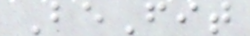BeFit
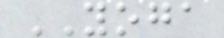YOGA
